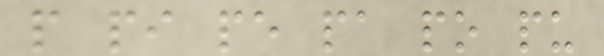p pi pe pa po pu
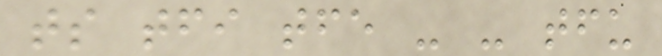ts tfi tfe - - tfu
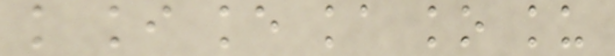k ki ke ka ko ku
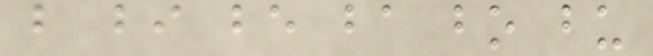b bi be ba bo bu
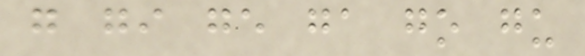g gi ge ga go gu
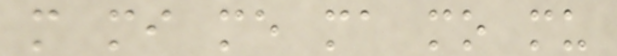m mi me ma mo mu
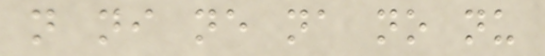n ni ne na no nu
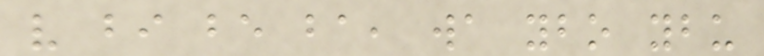v bi be ba, wa ybo ybu
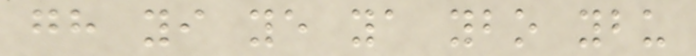gh yi ye ya ybo ybu
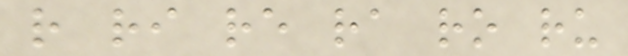r ri re ra ro ru
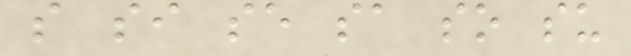s si se sa so su
